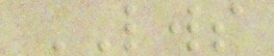LWS
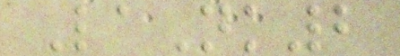LaNk2
